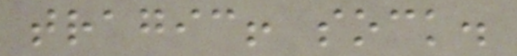tragic! sock.
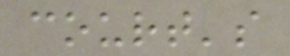court's
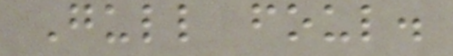Gull foul.
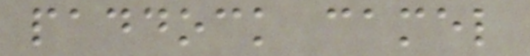paddock camel
